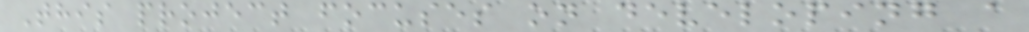This project focuses on developing a
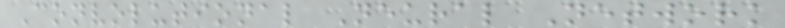Convolutional Neural Network
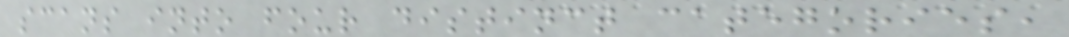scans into four distinct categories,
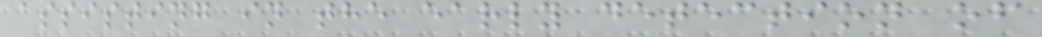assisting in the early detection of
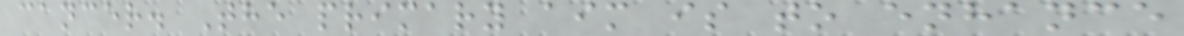cancer. The primary aim is to enhance
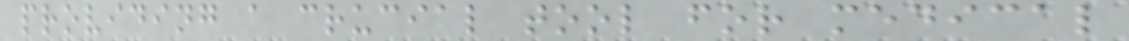providing a crucial tool for medical
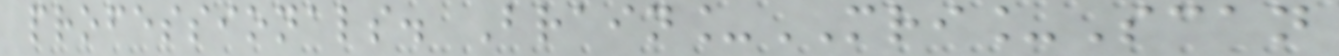professionals. Brain_MRI_Scan
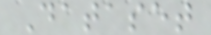Dataset
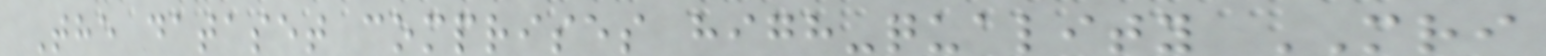The dataset comprises high-quality MRI
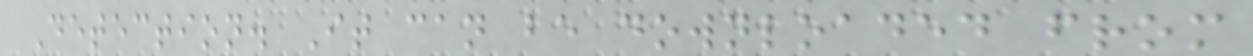Detection. It can be downloaded from
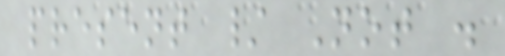present / Not .
